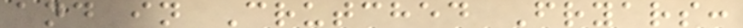and in Crutched Fryars:
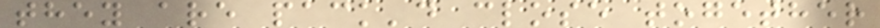they are pack'd close together
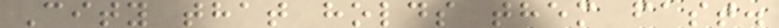City that holds them fast.
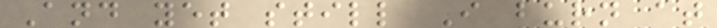And yet still I burn at
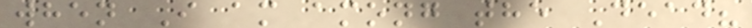when I am among the Dead?
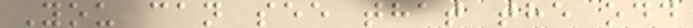You can see that the odd
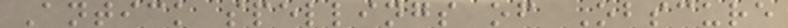Antick spellings of Obscure
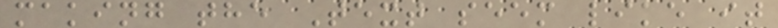making the Text seem like it
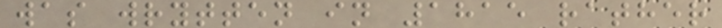was wrytten in 1815 rather
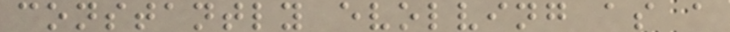constantly evolving as a
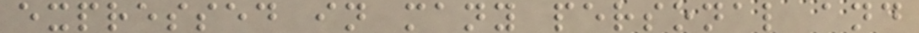expressed in many personal and
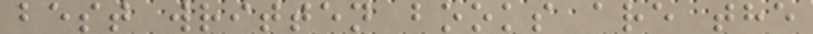best written books are the
